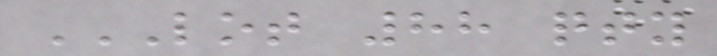LOT 88 QTY
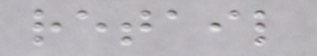retail
